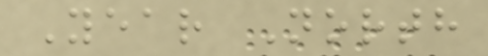Year North
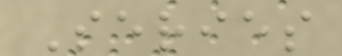Series
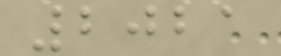2021
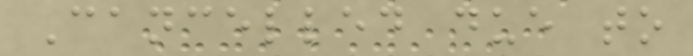Cancelled due to
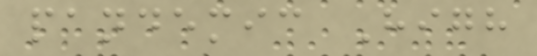pandemic High
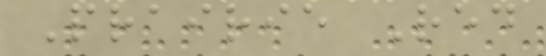Prairie Red
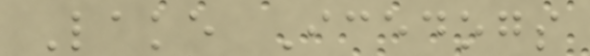Lake Icedogs
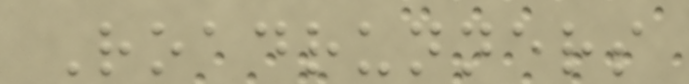Roadrunners
